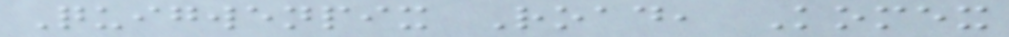Quigwenpix Road, Komex
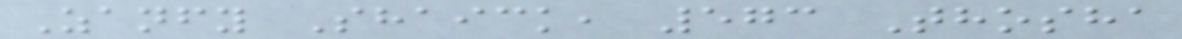Zanfy Shaick, 573 Thosha
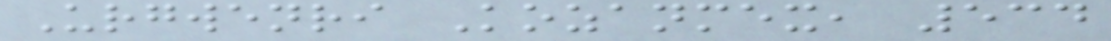Urgwenri Kozanmex, 534
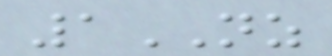1NZ
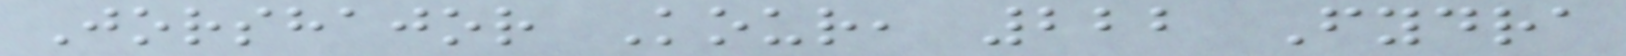Jorshajor Kour, 222 Fydra
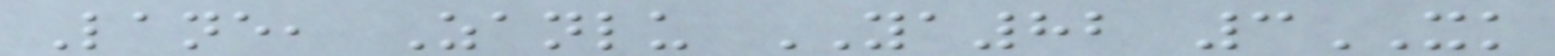Lane, Zanlu YA82 3XK
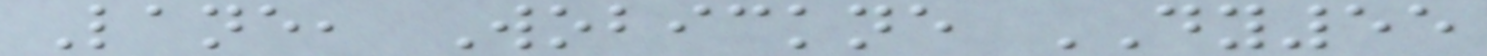Lane, Wobickne DY55
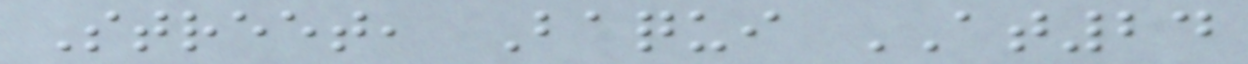Street, Baqui AT24
